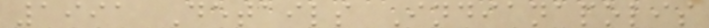1991 Details Indianapolis
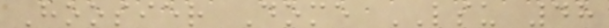Hoosier Dome LSU 48
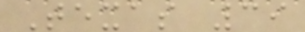Texas 39
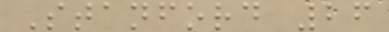Stanford 26
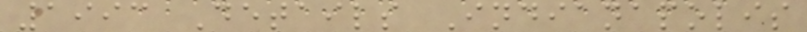1993 Details Indianapolis
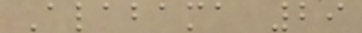Alabama 29
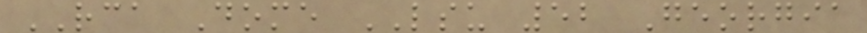RCA Dome LSU 52 Georgia
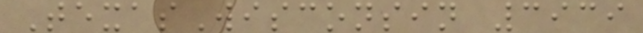TexasWisconsin 3939
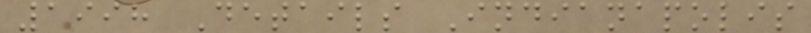1998 Details Indianapolis
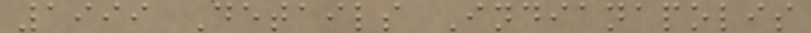1999 Details Indianapolis
